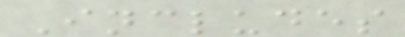Includes
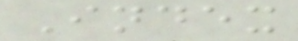Index
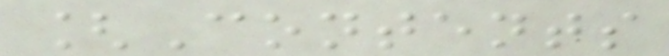[Contents
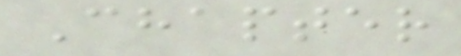Chapter
